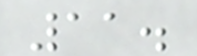11.
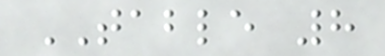TABLE 8
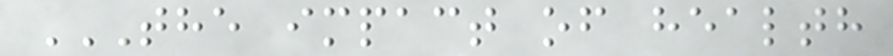THE IMPACT OF HEALTH
